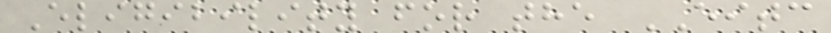Eligibility for the EITC
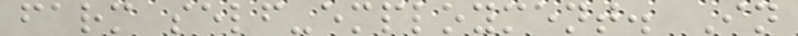farm self-employment. In
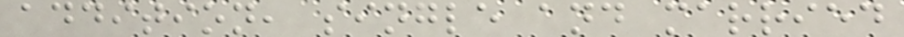addition, single and married
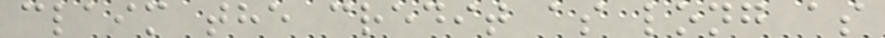claim the credit as long as
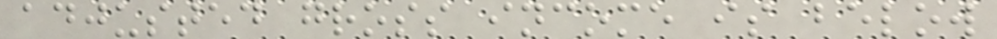adjusted gross income is below
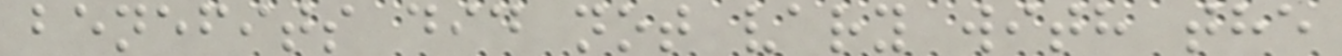benefits did not vary with the
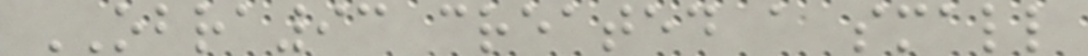OBRA93 created a small
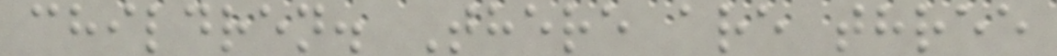children. There are three
